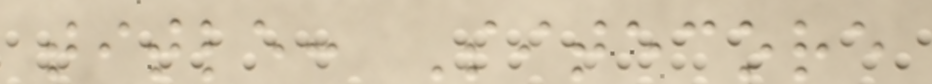title: Sitecore
